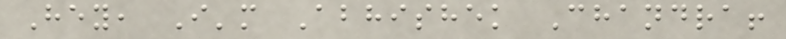Hey, I'm Abhishek Chandra!
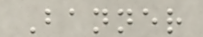Banner
